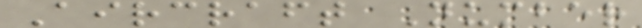Aircraft Number
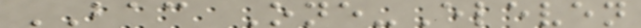BAC One-Eleven
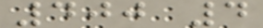400 4
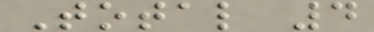Total 4
